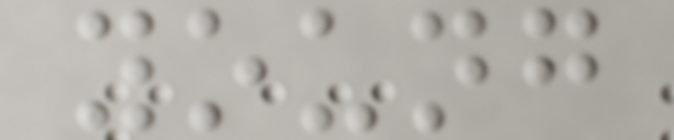young
